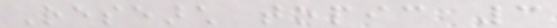Research topic 3
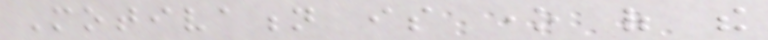Motivation is one of the
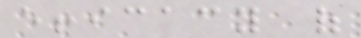efficacy of
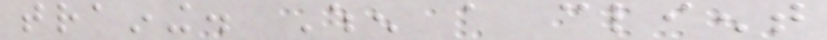training. When a client
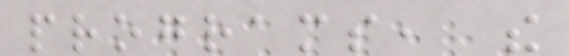programs, the
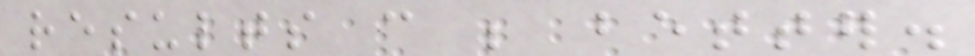results can be better.
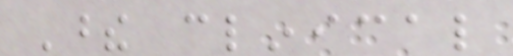These clinical
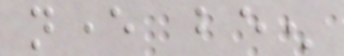never been
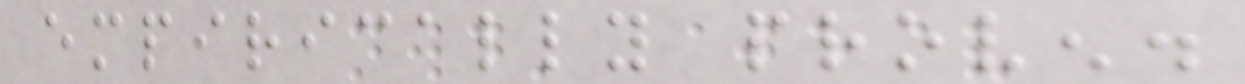empirically proven.
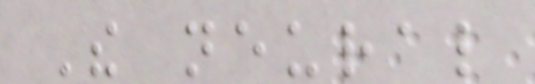The neural
